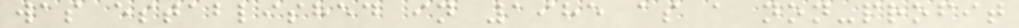was established in 1985 as a non-profit
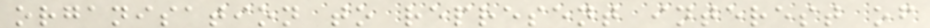organisation to represent interest of
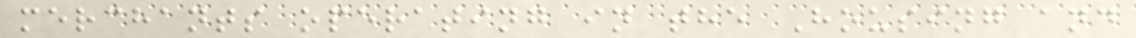merchants operating in the Housing and
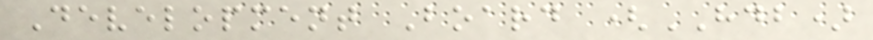Development Board (HDB)
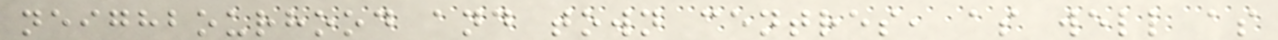neighbourhood and town centres, as well as
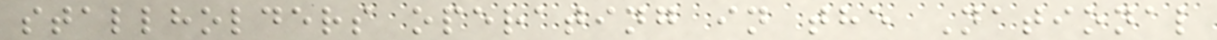stallholders operating in the National
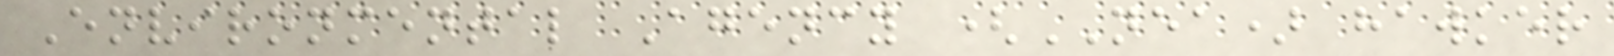Environmental Agency (NEA) hawker
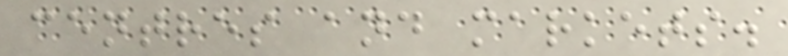centres and markets.
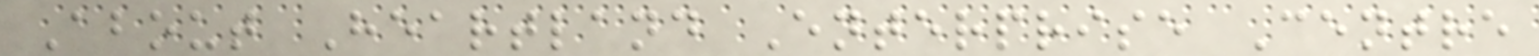About Heartland Enterprise Centre
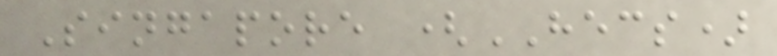Singapore (HECS)
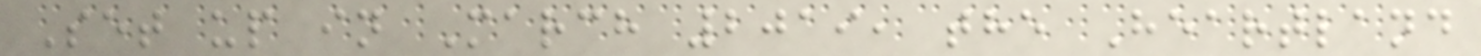Set up in March 2019, the Heartland
